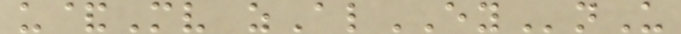u&Mv zAlEYnU
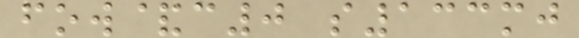fow&c0 s133mj
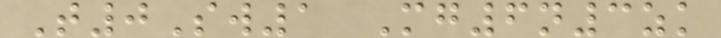T0Sw1 Mg6n3zk
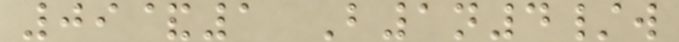09&1 B1n4/w
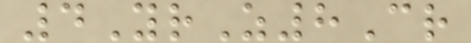4YrZ8Cr
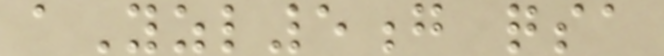aYzl5g qsa
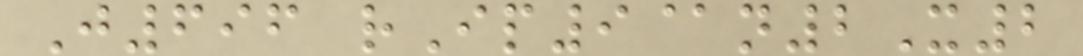J696 rIp9@n2X2
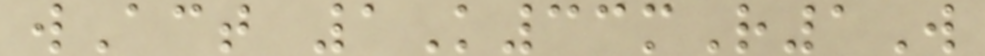wAct 1K33mR1W
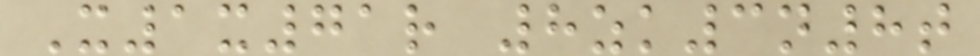X1x71r 8zk3n8t
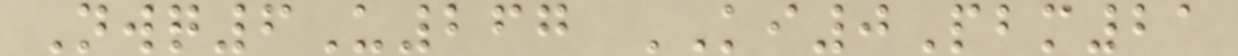Nwq6U267 KI0Pbm21
